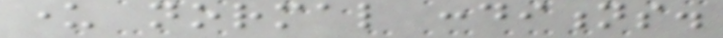under normal conditions.
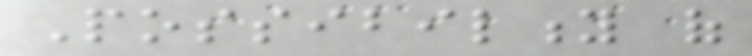Possibility of
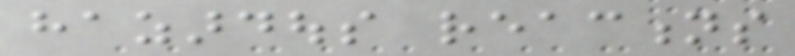hazardous reactions
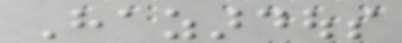Hazardous
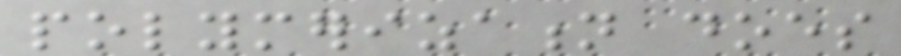polymerization does
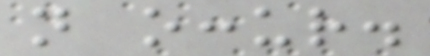not occur.
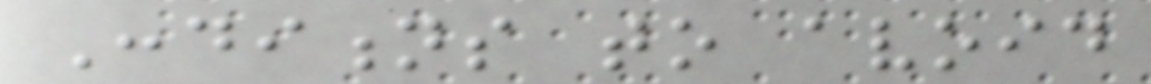Conditions to avoid
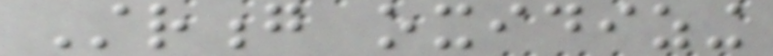Strong oxidizing
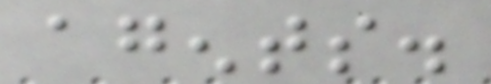agents.
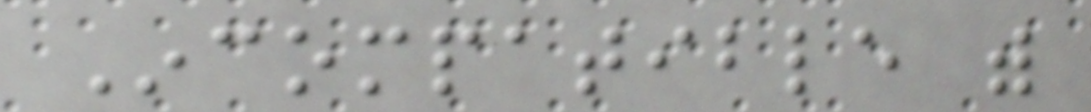Incompatible with
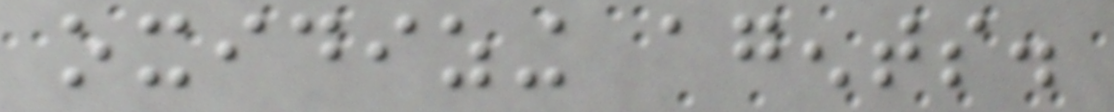oxidizing agents.
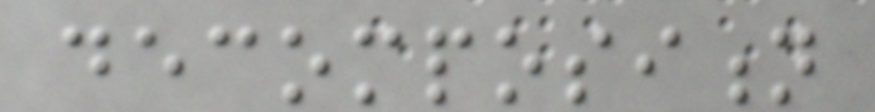decomposition
